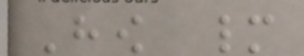How many
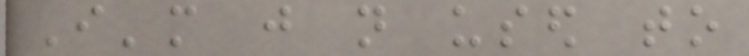I'm just not used to
